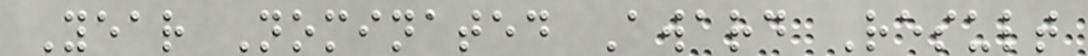Year Nominated Award Result
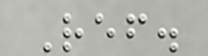Ref.
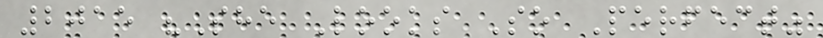2015 "She Looks So Perfect"
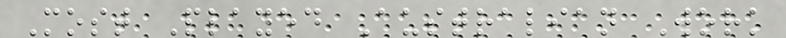Most Played Australian Work
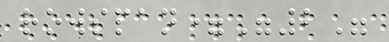rowspan="2"
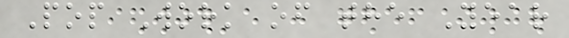Pop Work of the Year
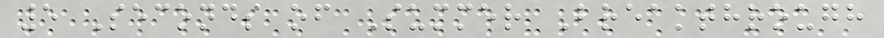5 Seconds of Summer Breakthrough
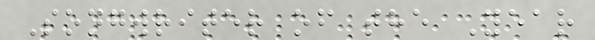Songwriter of the Year
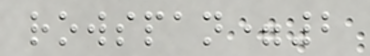rowspan=2
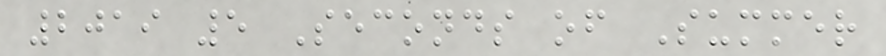2019 5 Seconds of Summer
